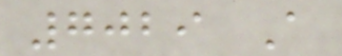7029 A
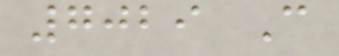7029 C
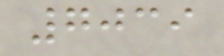7039
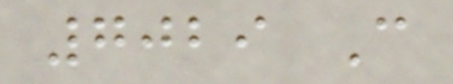7029 C
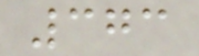373
